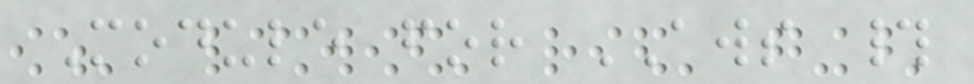Module for AWS #
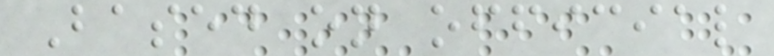Based on official
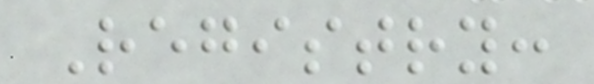Registry:
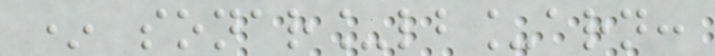* sonar_lb_arn:
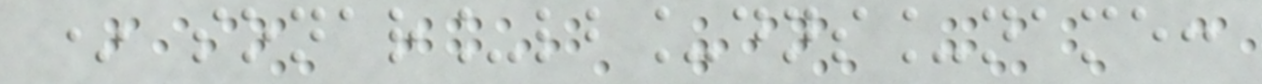* sonar_lb_dns_name:
